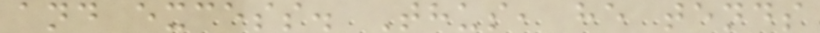and excess. Thus, he tends
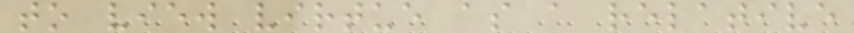to view virtue as a relative
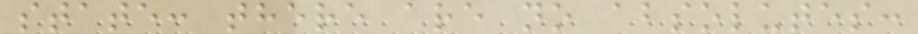state: there are no absolutes:
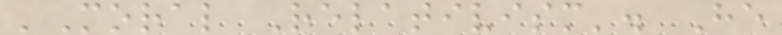'Moral Relativism'. He
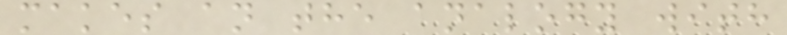makes an the analogy with
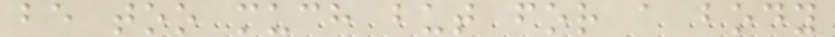be too much but for a body
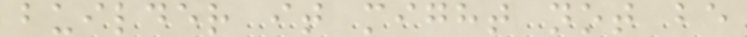builder it might not be
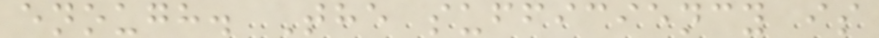enough. The sufficiency is
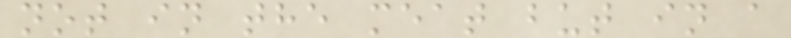not in the meat but in a
